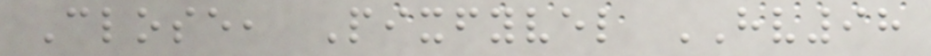Close, Pixfyvel HV98
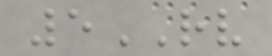5RV
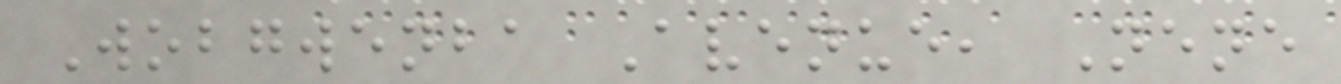Wobgwenba Avenue, Nene
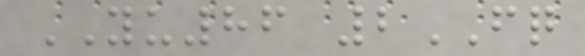YU86 2FQ
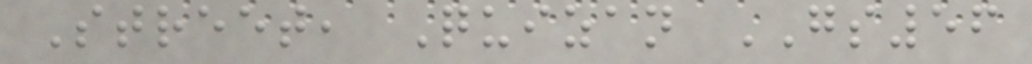Street, Quizan GS56
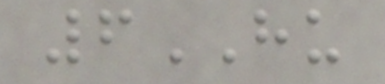6HU
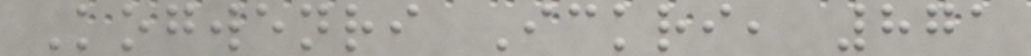Kogwenri Ickri, 871
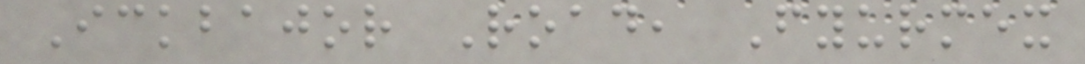Ickbajor Road, Fyurmex
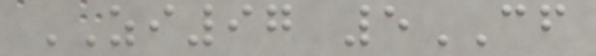ZI97 5CF
